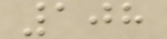108
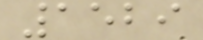1529
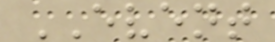EVENT
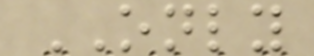ONLY
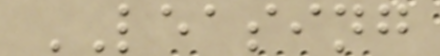LEASING
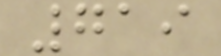719
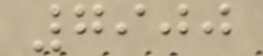7900
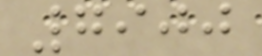7900
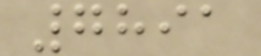7891
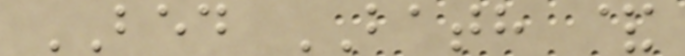BED BATH &
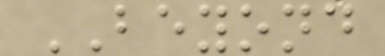BEYOND
